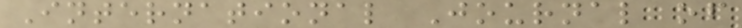International Journal of
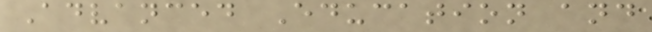Advanced Education and
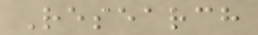Research
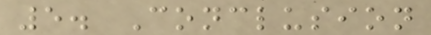5. Conclusion
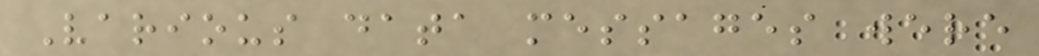Various data messages were
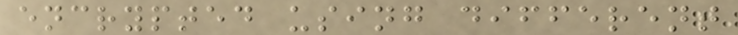encrypted using different
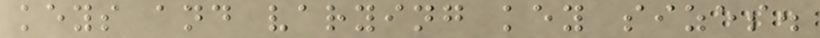keys and varying key sizes.
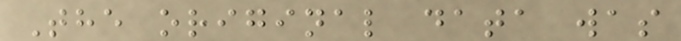The original data was
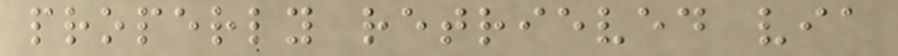properly retrieved via
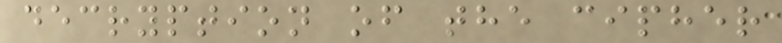decryption of the cipher
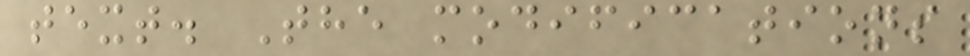text. The modifications
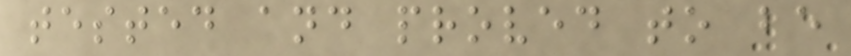tested and proved to be
